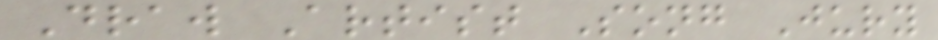Draw Artist Song Jury
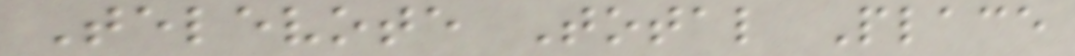Televote Total Place
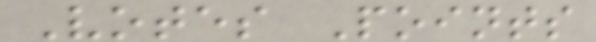Votes Points
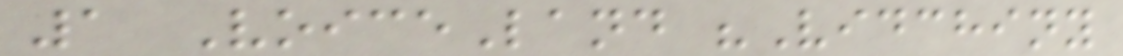1 VoiceLand "Vidchiny
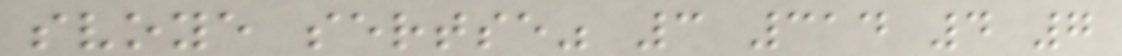svoye sertse" 3 314 4 7
